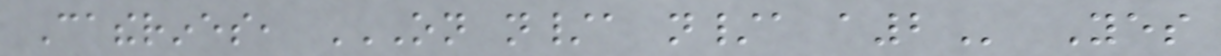Catherines, ON N/A N/A A2 Yes
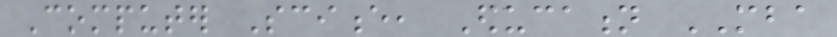Computer Science, Education MBA
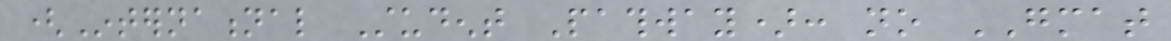(International Student Pathway): no GMAT
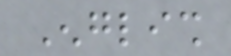English
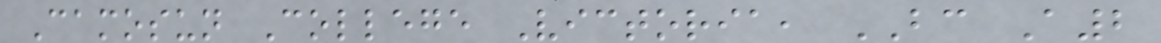Camosun College Victoria, BC A2
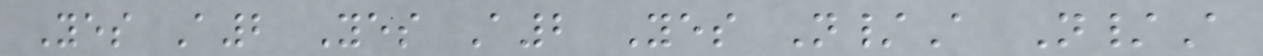Yes A2 Yes A2 Yes N/A N/A
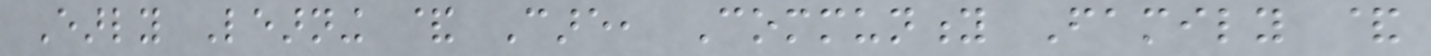Early Learning & Care, Community Family &
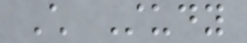Child Study
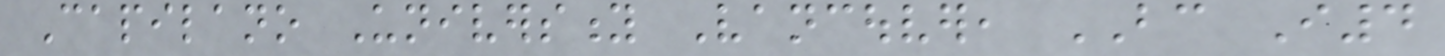Capilano University Vancouver, BC I4
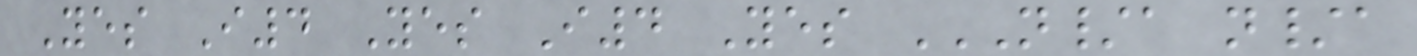Yes I4 Yes I4 Yes N/A N/A
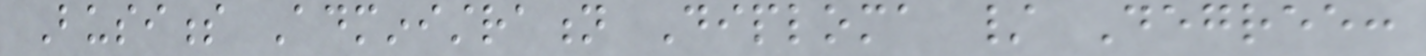Business Administration Diploma / Degree:
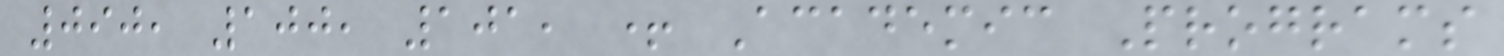090, 100, 101, + Academic Programs
